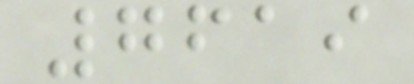7619
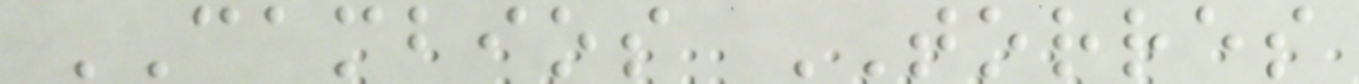CAMBIOS TORRES
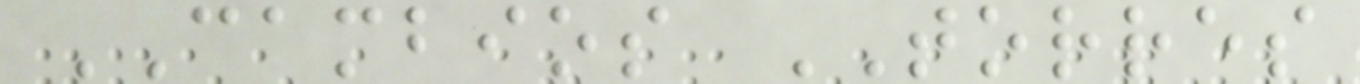CAMBIOS TORRES
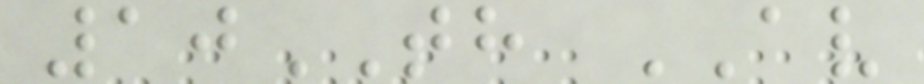10TH AV
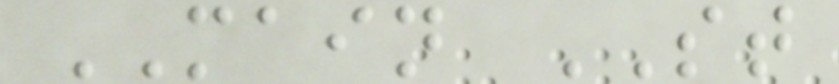MAIN ST
